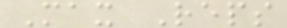Max Reps
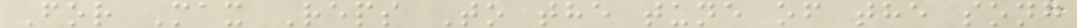For Max Reps To the tune of the song
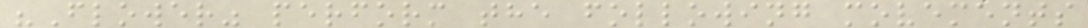"Flower" perform the following movements
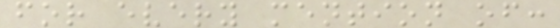for every mention of:
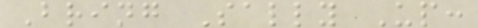Bring Sally Up:
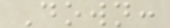Down:
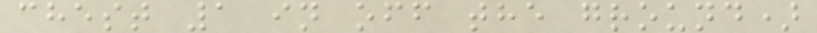chest 1 in off the ground)
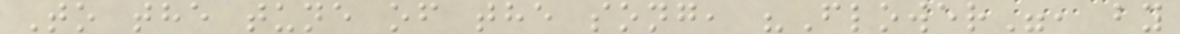To the tune of the song, "Flower", by
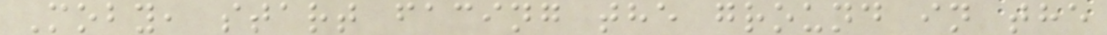Moby, start facing the ground in the
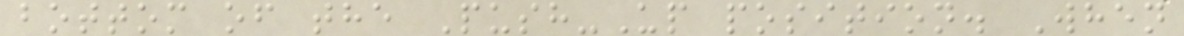bottom of the Push-Up position. When
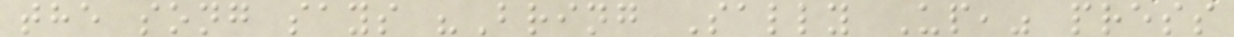the song says "Bring Sally Up," press
